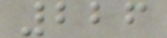226
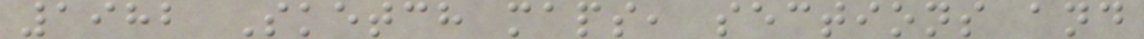1982 Sketch maps, sections and
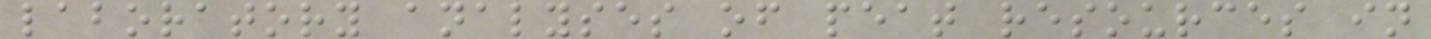laboratory analyses of peat resources in
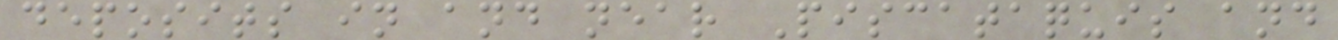deposits in and near Piscataquis and
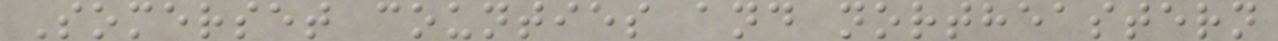Somerset counties and northeastern
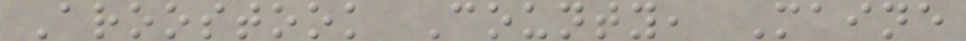Aroostook County, Maine
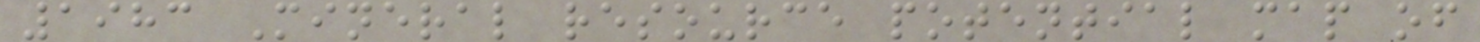1983 Mineral resource potential map of
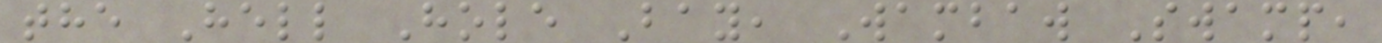the Hell Hole Bay, Wambaw Swamp,
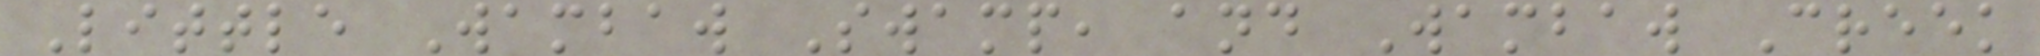Little Wambaw Swamp, and Wambaw Creek
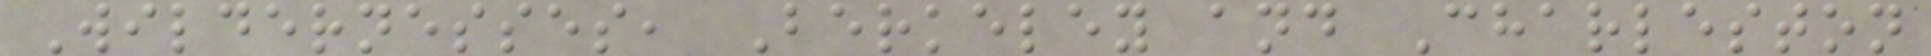Wildernesses, Berkeley and Charleston
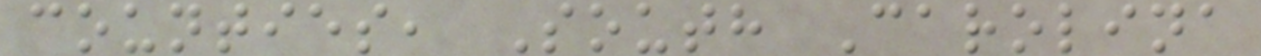counties, South Carolina
